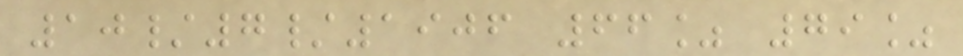10/7/1906 66% 79%
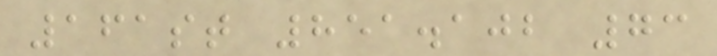161st 851.102 73
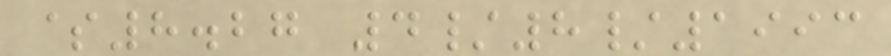$8.27 4/8/1993
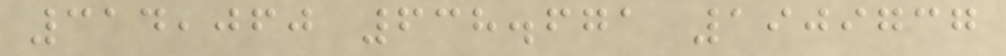314,060 638.671 1909737
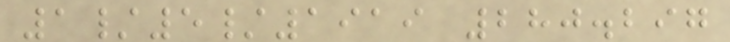1/5/1919 280.297
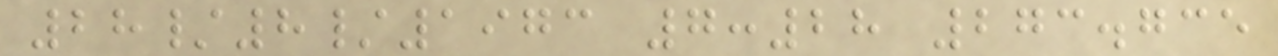28/8/1973 7:28 273.735
